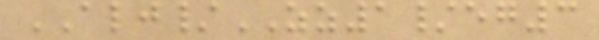ALJ/ZZ1/eg3
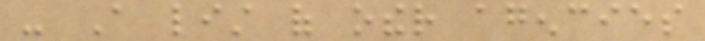- A list of other agencies
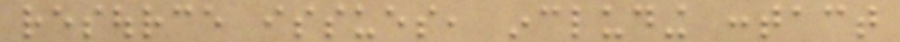resource issues, including contact
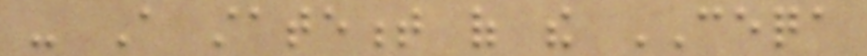- A statement of the CEQA
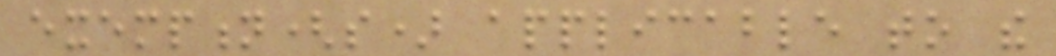exemption(s) applicable to the
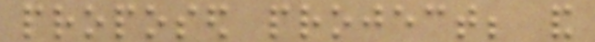proposed project; and
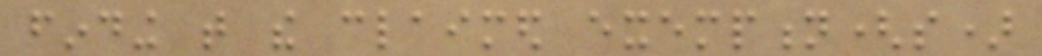finding that the claimed exemption(s)
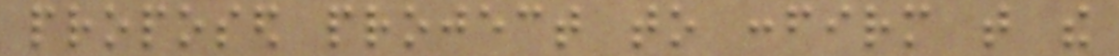proposed project to confirm that the
